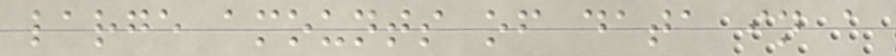large amounts of data in a
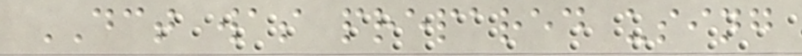DCT was prepared using
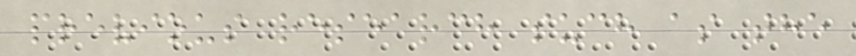previous research such as the
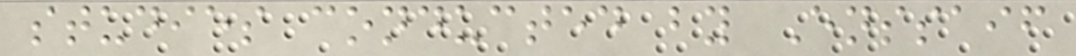studies conducted by Enssaif
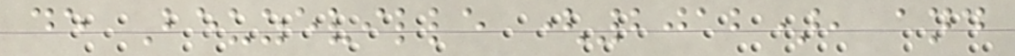de Beuzeville (2012), and
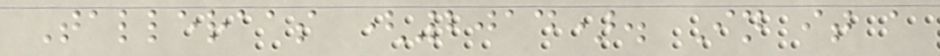Talleraas (2014). In it a
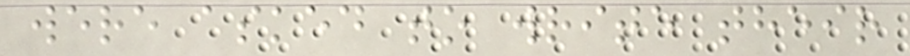were asked to write their
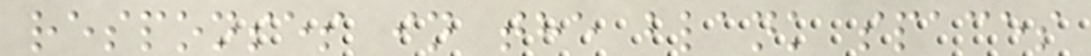responses in the blank spaces
